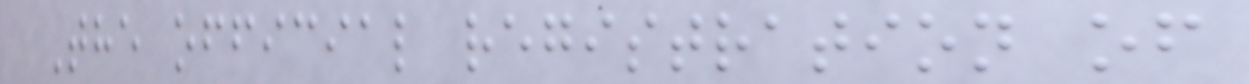The official registration of
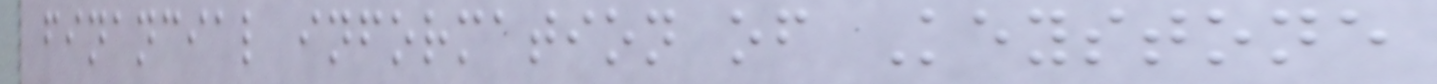financial information of Keystone
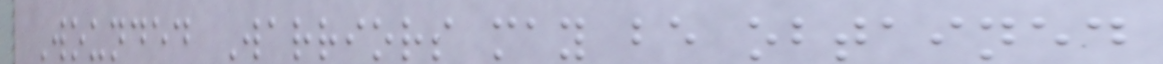Wounded Warriors may be obtained
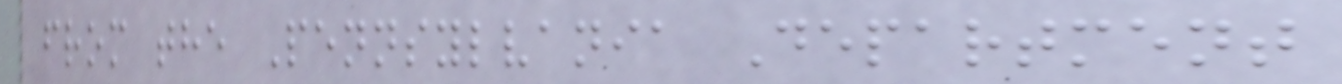from the Pennsylvania Department
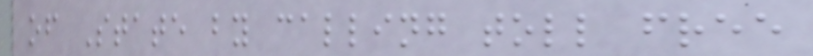of State by calling toll free
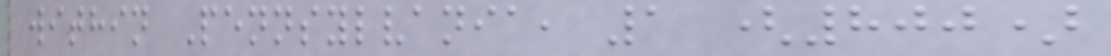within Pennsylvania, 1 (800)
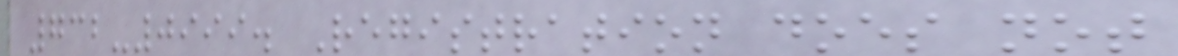732-0999. Registration does not
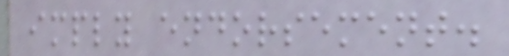imply endorsement.
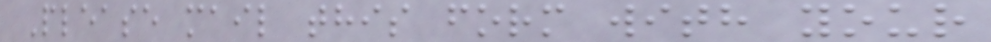Please mail this form with your
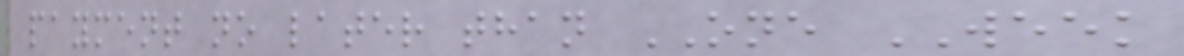payment no later than ONE WEEK
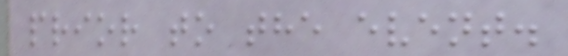prior to the event.
